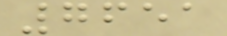7651
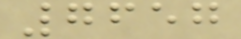7657
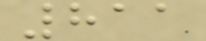811
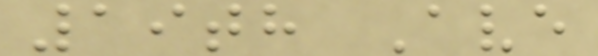19th Ave
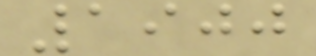1900
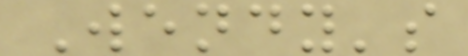Wendy's
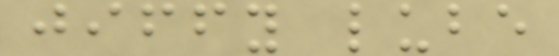jiffy lube
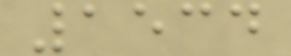1534
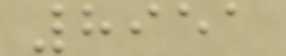8951
